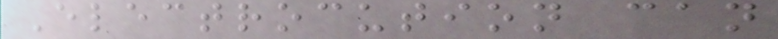Electrocution can
